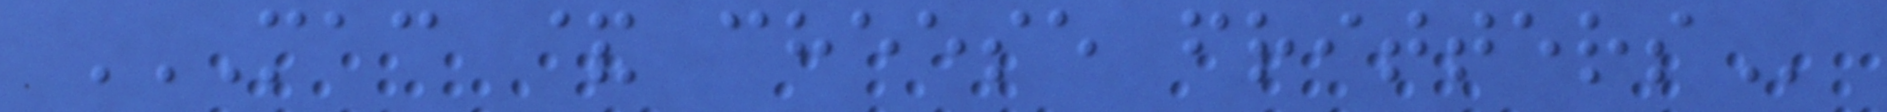MAC & CHEESE FRITTERS
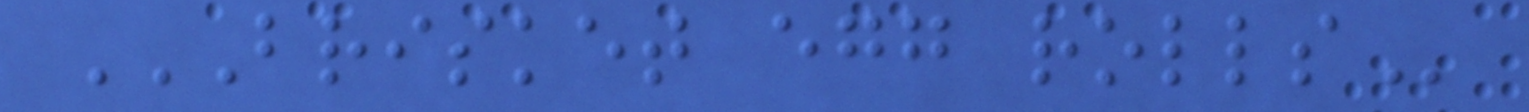BRISKET EGG ROLLS
